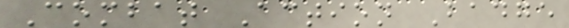Combat Action Badge
